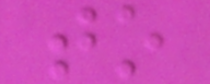to
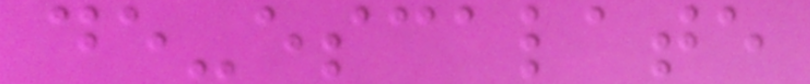de-escalate
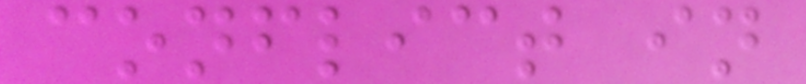conflict in
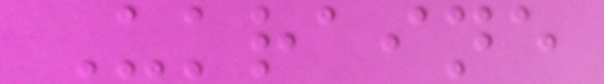Ukraine
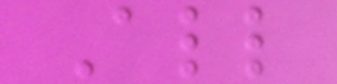All
